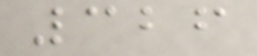326
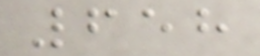658
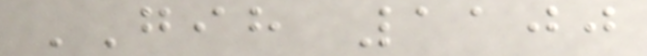GIH 1100
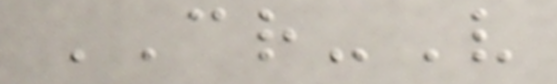CR-V
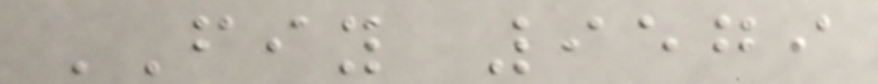FIY 9579
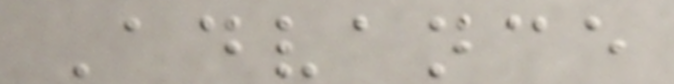Advance
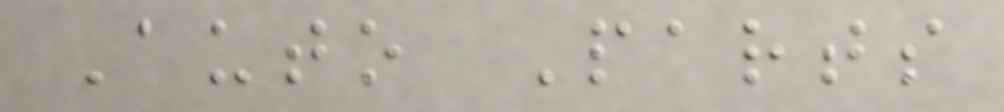Auto Parts
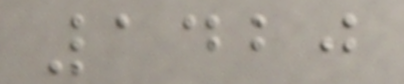1420
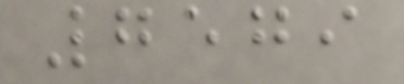7579
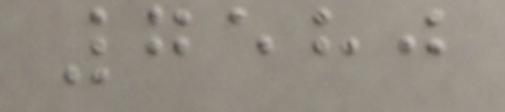7580
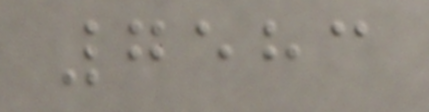7583
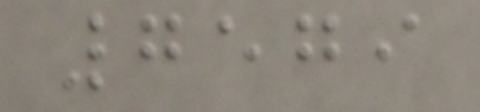7579
